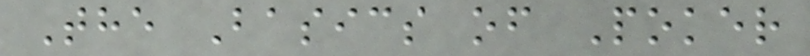The Basics of Poker
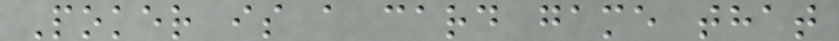Poker is a card game that
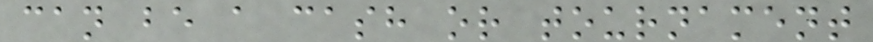can be a cash or tournament
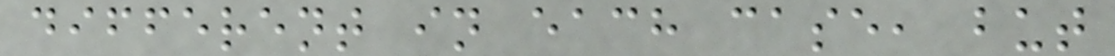different in each case, but
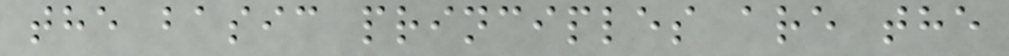the basic principles are the
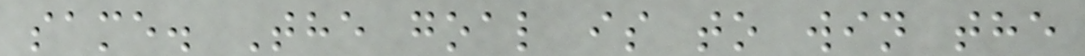same. The goal is to win the
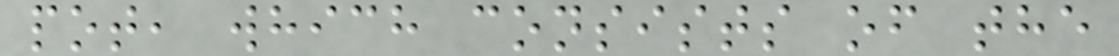pot, which consists of the
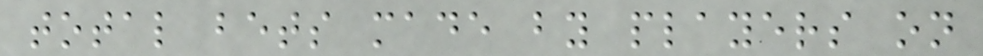total bets made by players on
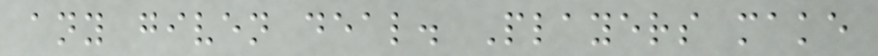any given deal. Players make
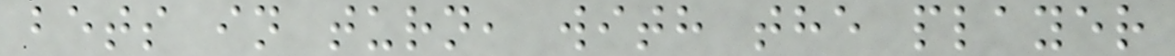bets in turn, with the player
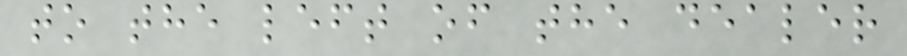to the left of the dealer
